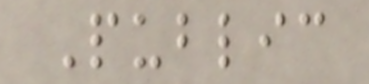Public
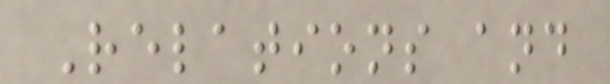Relations and
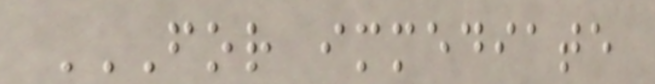FOR IMMEDIATE
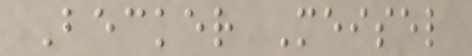Becker Meisel
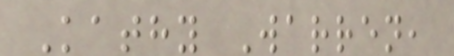Kathy Warren,
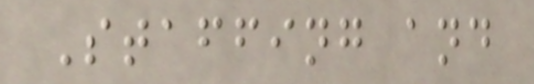Staffing and
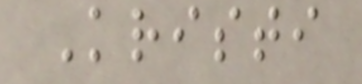Kristi
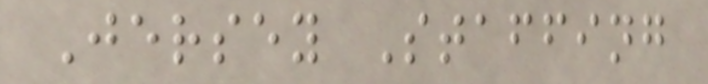Jersey Staffing
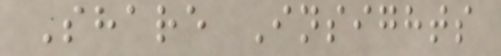Share Insights
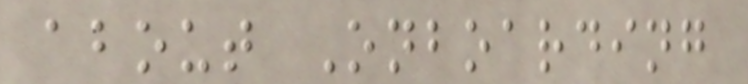about Onboarding
